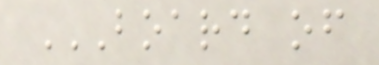BOARD OF
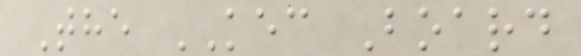The KEC Board
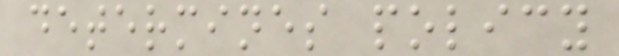determines policy
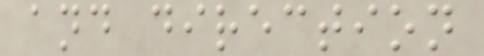and direction
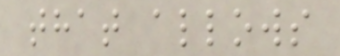that allows
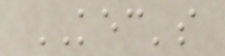KEC's
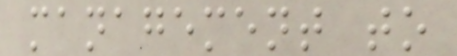management to
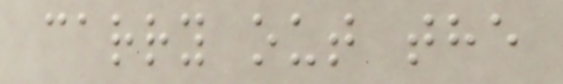carry out the
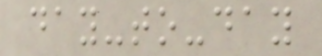day-to-day
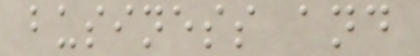business and
